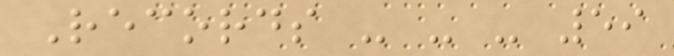Records - - - 59
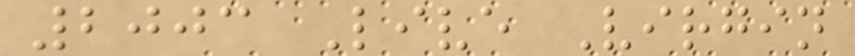2003 Live Virgin
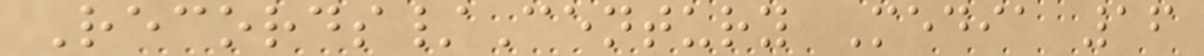Records/Century Media 16
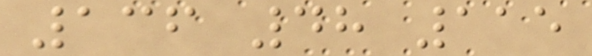136 48 115
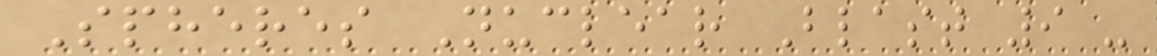Spheres Nuclear Blast 9 -
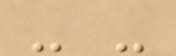- -
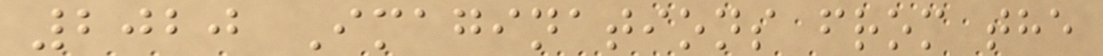2020 Imaginations from the
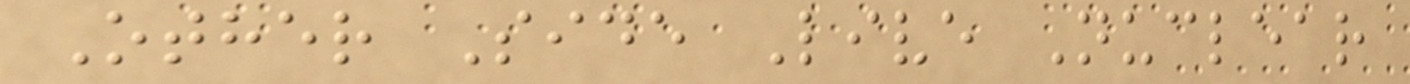Other Side Live Nuclear
